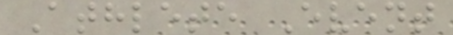Athlete Event
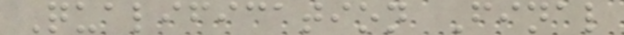Qualification Final
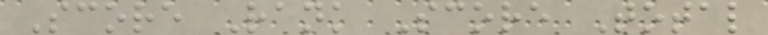Score Rank Score Total
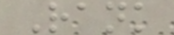Rank
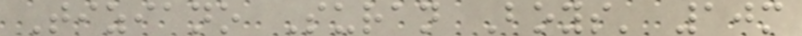Tiziano Suran Boys' 10m
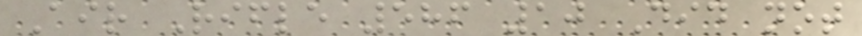Air Rifle 586 10 Did not
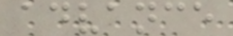advance
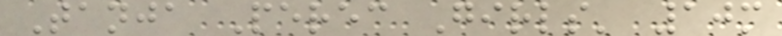Tanja Perec Girls' 10m
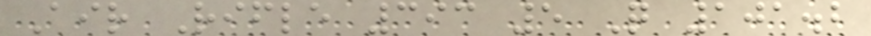Air Rifle 393 5 Q 101.2
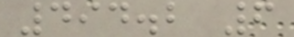494.2 6
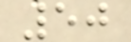50
